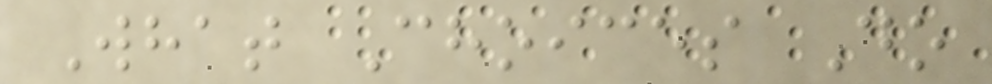What Choices Do
